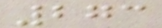273
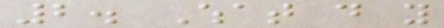2. What do you
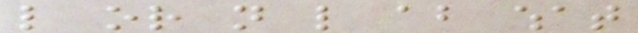like or not like about what
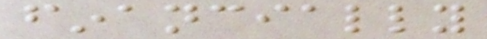financially
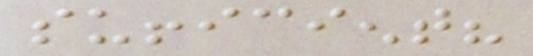sufficient?
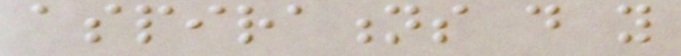aspirations do you
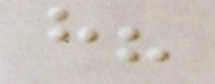have?
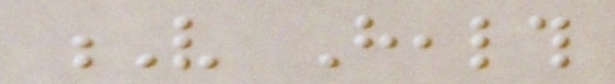V Health
